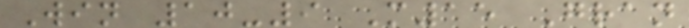Win 10-9 M15 Gran
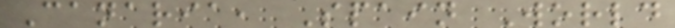Canaria, Spain World
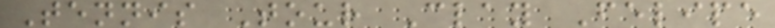Tennis Tour Clay Felipe
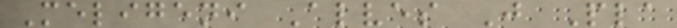Meligeni Alves J Pla
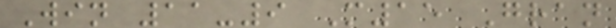Win 11-9 M15 Gran
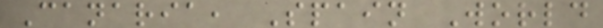Canaria, Spain World
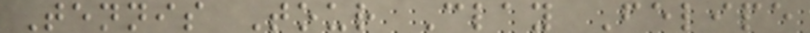Tennis Tour Clay Felipe
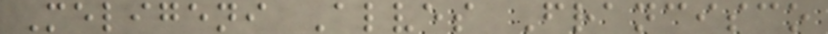Meligeni Alves Francisco
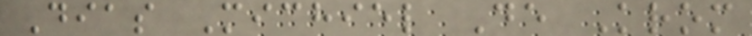Dias Michiel De Krom
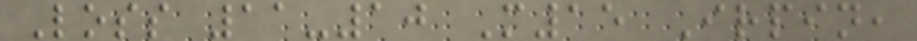Loss 11-10 M15 Irpin,
